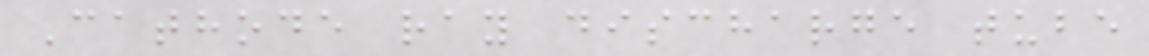Cathode ray discharge tube
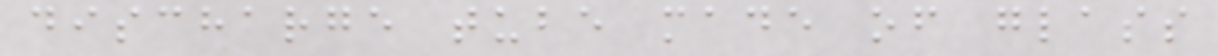discharge tube made of glass
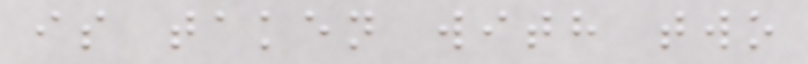is taken with two
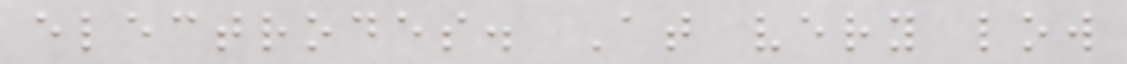electrodes. At very low
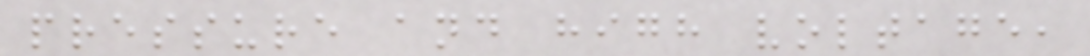pressure and high voltage,
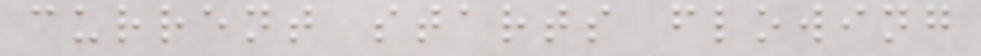current starts flowing
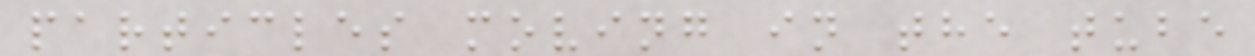particles moving in the tube
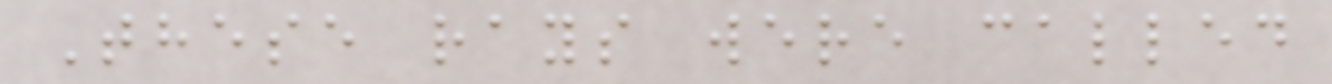These rays were called
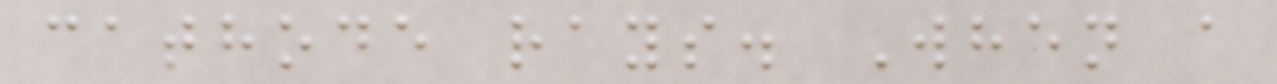cathode rays. When a
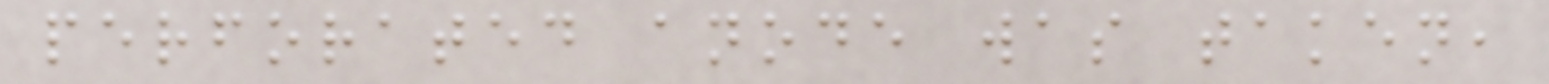perforated anode was taken,
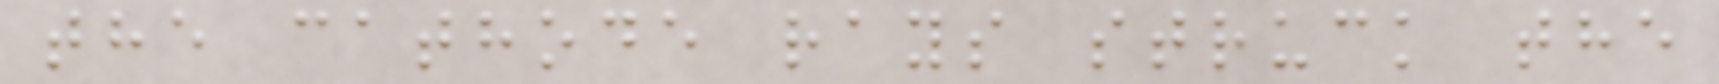the cathode rays struck the
